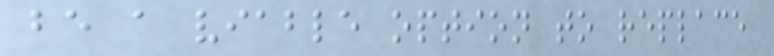be a viable option to replace
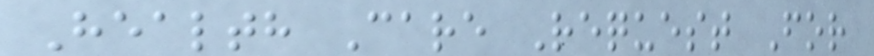Health Care Request For
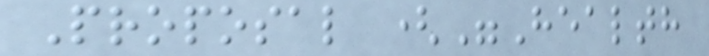Proposal ("Health
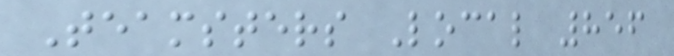Teamsters Local 856
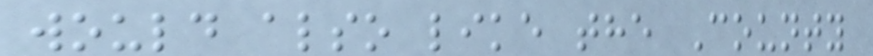would also like the County
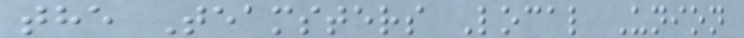the Teamsters Local Union
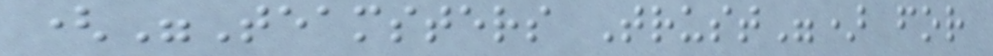("Teamsters Trust") for
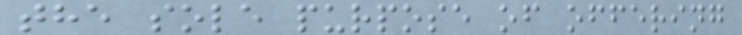the sole purpose of offering
